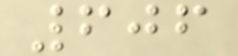606
